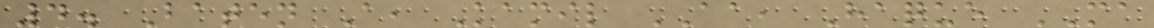4. Baten A, Kamil AA, Haque MA
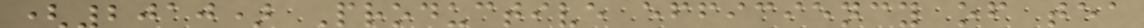(2010) Productive efficiency of tea
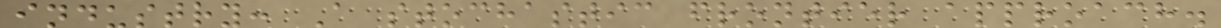industry: A stochastic frontier approach.
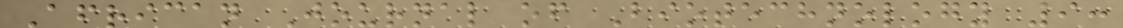African Journal of Biotechnology 9:
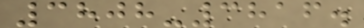3808-3816.
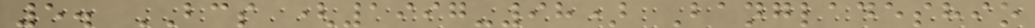5. BCS (1997-98) Bangladeshio
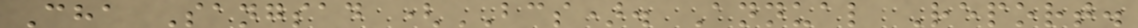Cha Sangsad (BCS). Annual Report.
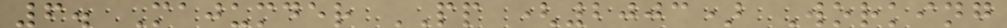6. Majumder PP (2003) Working
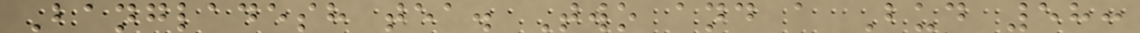Bangladesh tea. Two and a Bud 58:
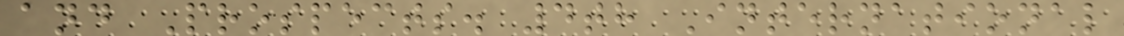and Prospects. 4th International
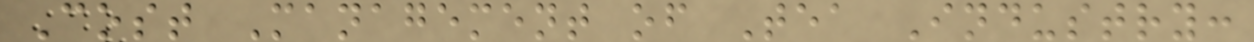Cost Management of Tea Industry:
